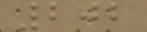202
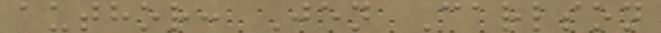author: Jen Carlson
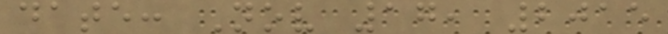date: Nov 17, 2015
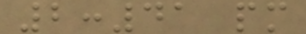2:41 pm
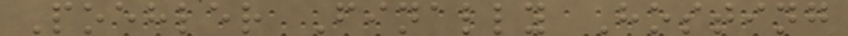Poehler Finally Hosting
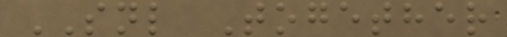SNL Together
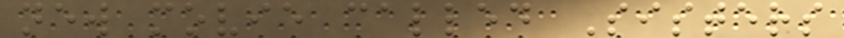new movie called Sisters
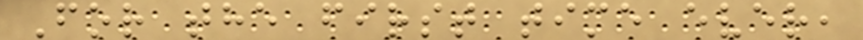For the first time ever,
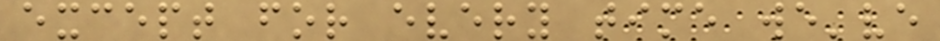except for every time we've
